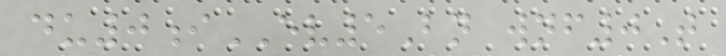du0iEV5Bn wnf0T
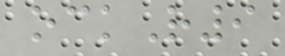ockR9
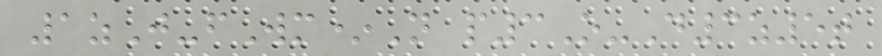1zJ-fWm*N p3O-D3z5t
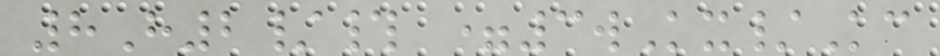8H2/# =3wKx/Kc
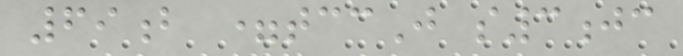69b =tccJ s3jc
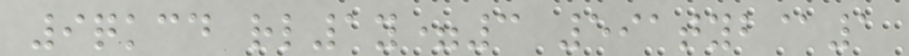9qkcd rl1y=3 591tyb@1
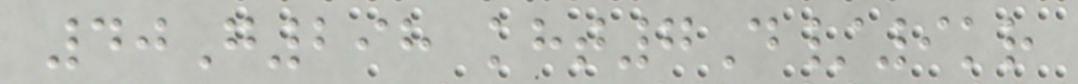40G298 kht7D/9kr
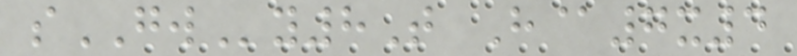sGWy8T H@7x4
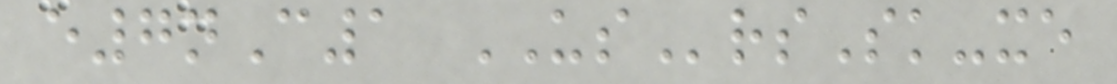e7nC1 USrsSk-xe
